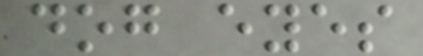dog eyes
